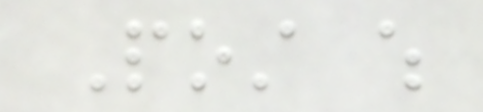Post which
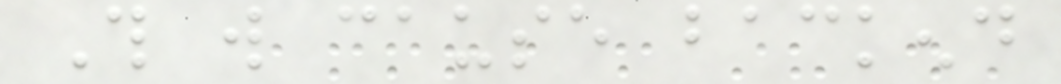This will cause backend
